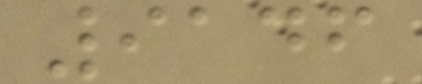9146
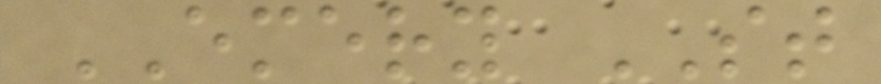EMERY ST
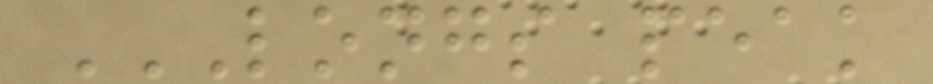LONGS PEAK
